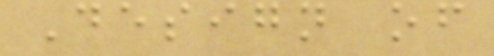Design of
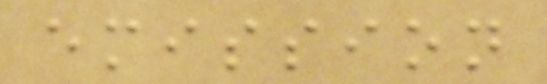emission
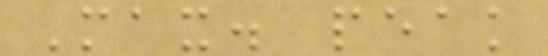Max. peak
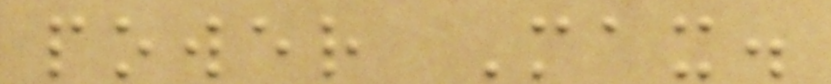power Max.
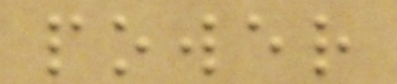power
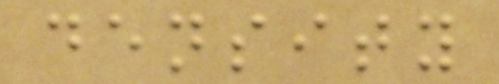density
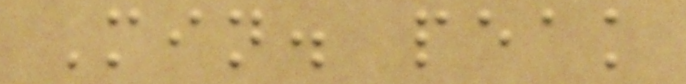Min. peak
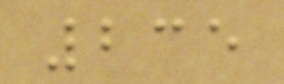235
